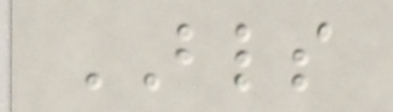BLS
